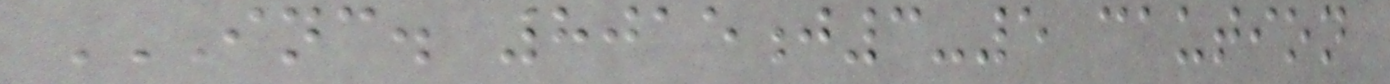INC. 8015J3-5 CAUTION
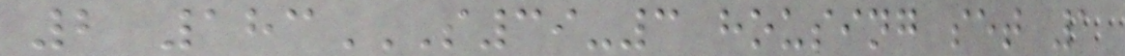2 183S39-3 HOUSING SET 1
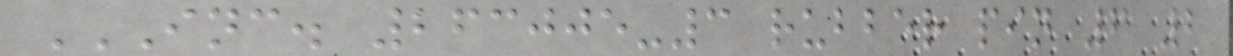INC. 263005-3 RUBBER PIN 6 2
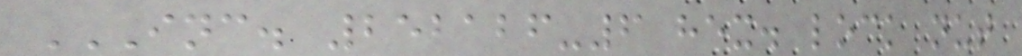INC. 252126-6 HEX. LOCK NUT
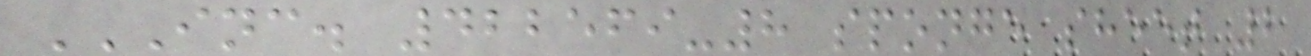INC. 422569-8 SPONGE SHEET 2
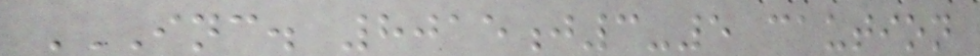INC. 8015J3-5 CAUTION
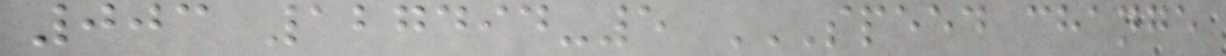003 127494-5 SPEED CHANGE
